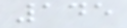145
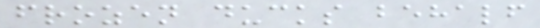frozen ducks behalf
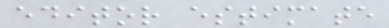editor estimate
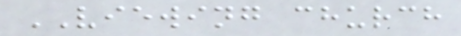VIEWING church
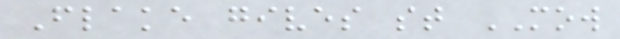Flake gives st MOW
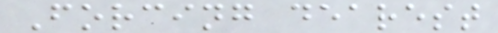Forcing dearest
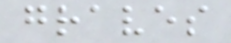graves
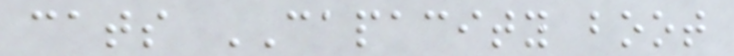cats CAPACITY boot
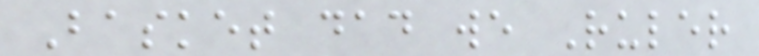Basket dad we Ruler
